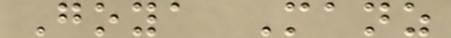Goya Manz
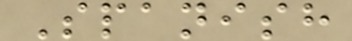Spanish
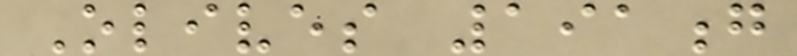Olives 191g
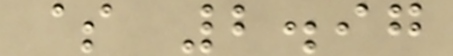$ 2.97
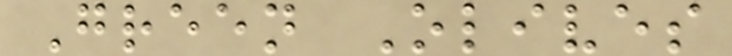Green Olives
